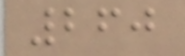260
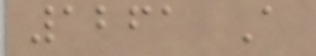1261 A
